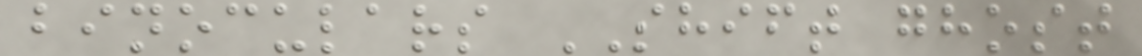binoculars SHIFT ghost
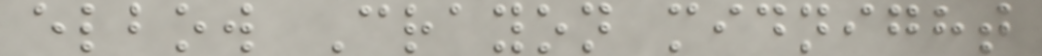elbow Crayon midnight
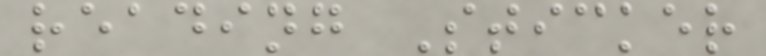reading Sticker
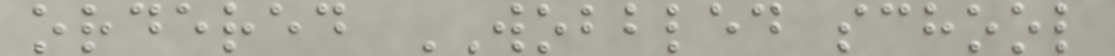ordered WOBBLED school
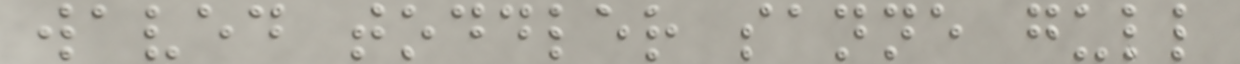waved toddler sanne gull
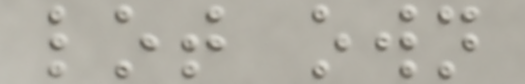lot own
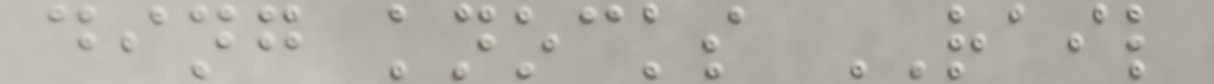ding knocks RAIL
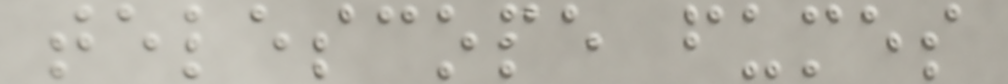telescope fumes
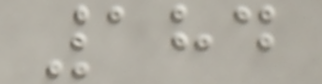184
